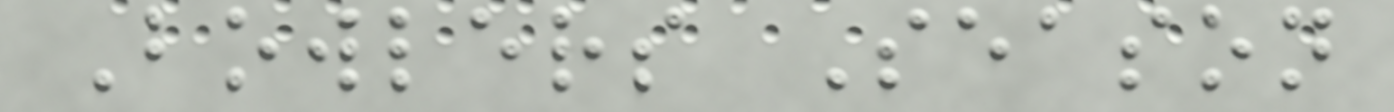Bowlers Season
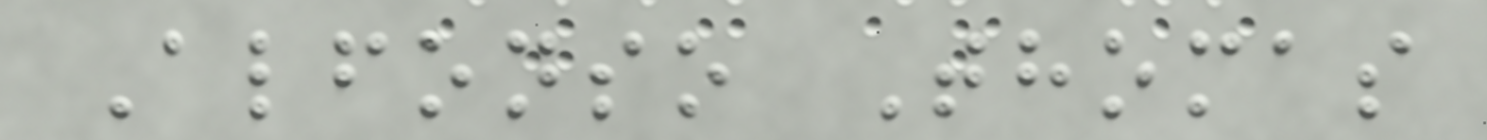Alfonso Thomas
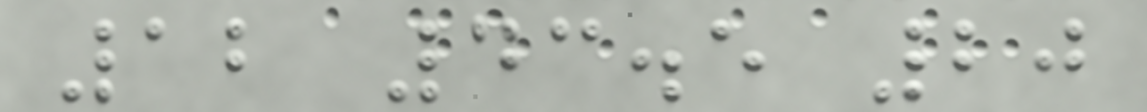12 43.5 20
